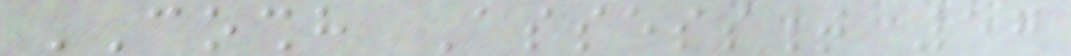COSHH Assessment 57
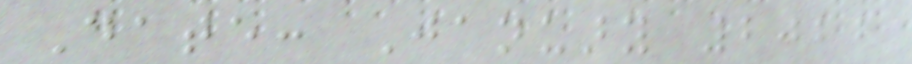Date: January 2022
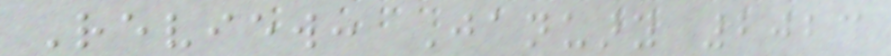Review: January 2023
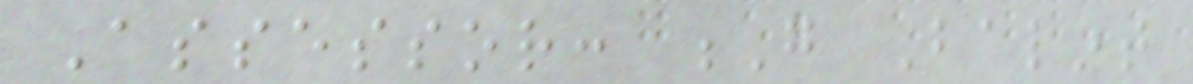Assessor: G Balint
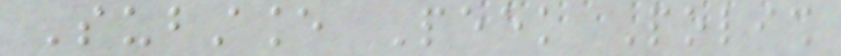Substance Peek Polish
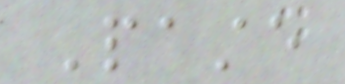Paste
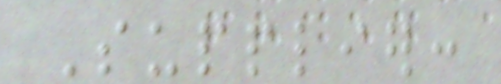Supplier:
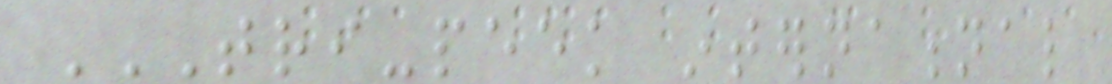TRI-PEEK INTERNATIONAL
